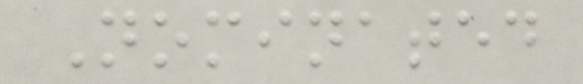Nominated
